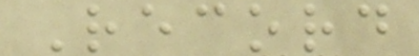Record
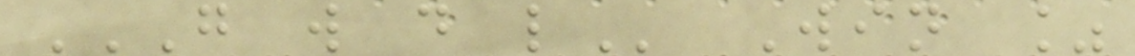G W D L Win %
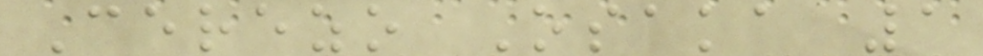Cerezo Osaka 1
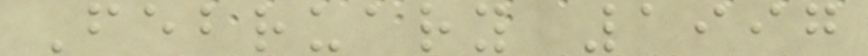February 1997
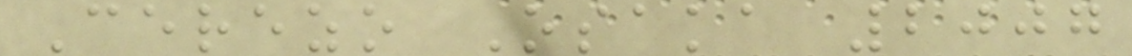Cerezo Osaka 2007
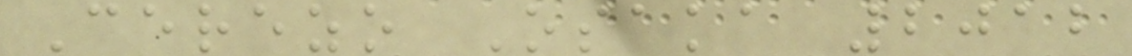Cerezo Osaka 2012
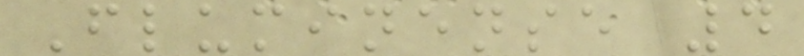Fluminense 4
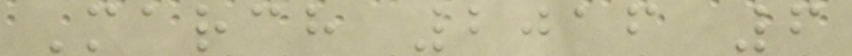March 2016 6
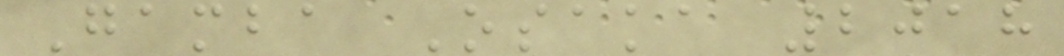Gamba Osaka 2018
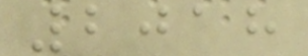2018
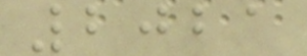2021
